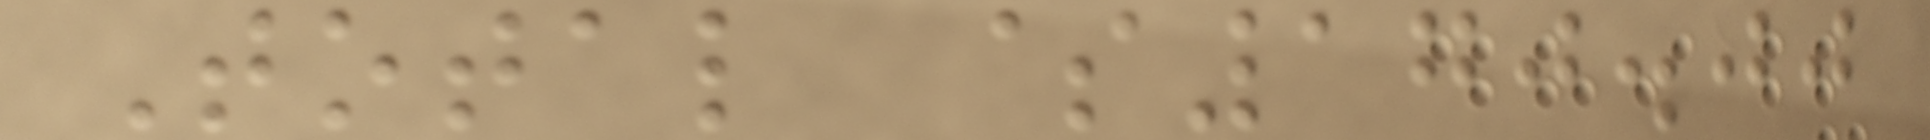Total $170.00
